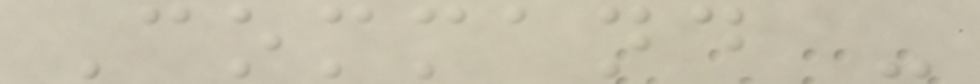Command -
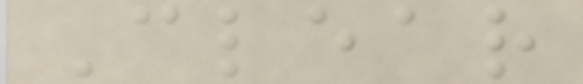Clear
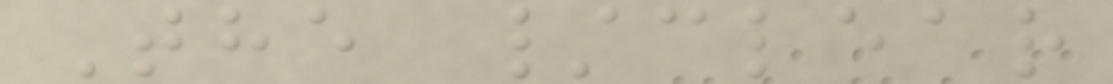The /clear
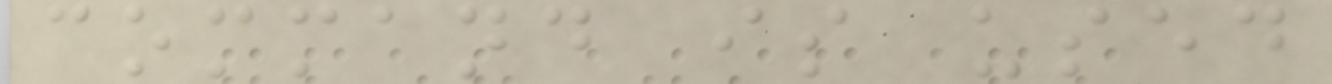command is used
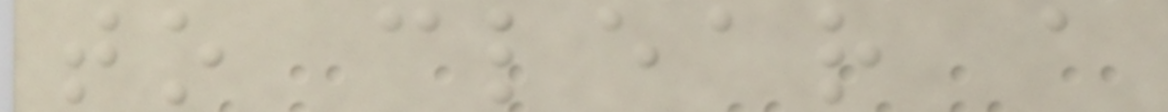to clear a
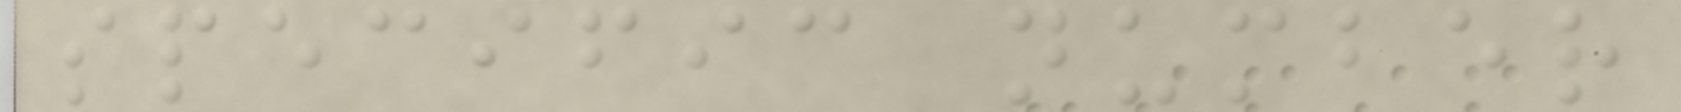specific number
